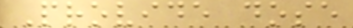Provide dose
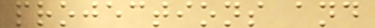projections and
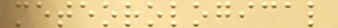meteorological
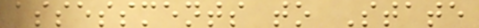assessments to State
